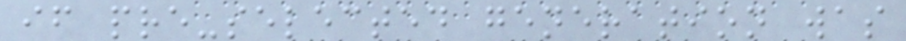if pre-selected generation was
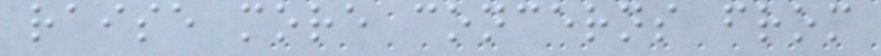raise more concerns from
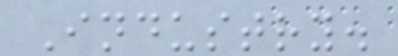Industry.
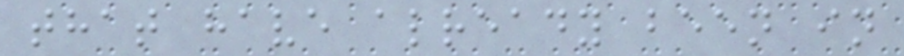that have already been in
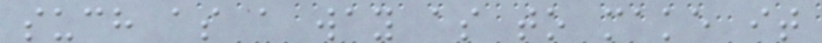such as a way as to make it
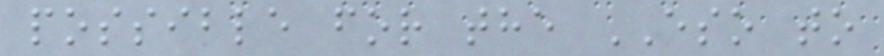possible for the ESO to
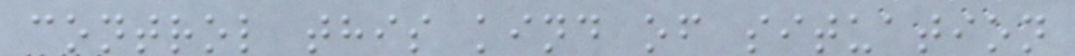control this kind of situation
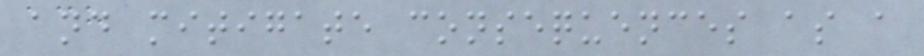and mitigate consequences as a
